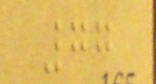77
